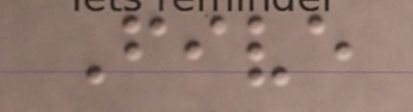Five
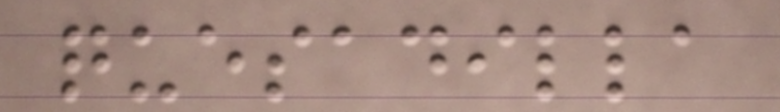quesadilla
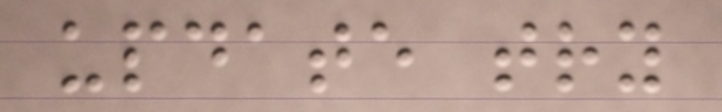update try
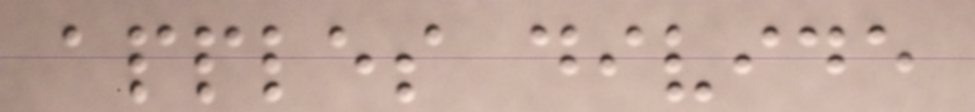apples divide
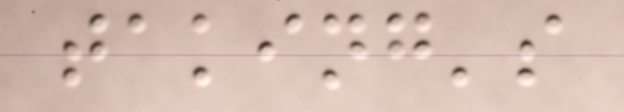taking's
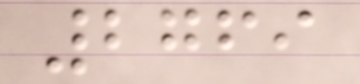2769
